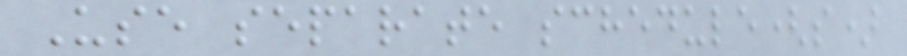Use separate schedule(s)
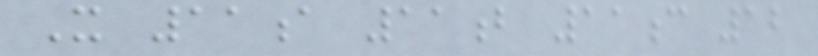X 11a 11b 11c 12
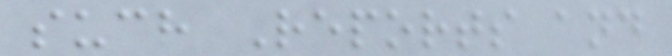such Reports and
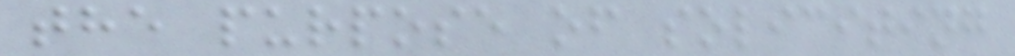the purpose of soliciting
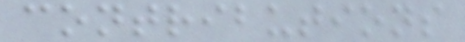contributions
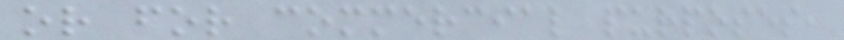or for commercial purposes,
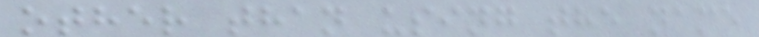other than using the name
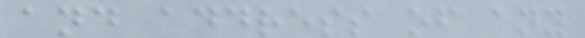and address of any
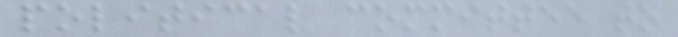political committee to
